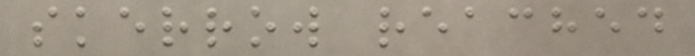skerrow reached
